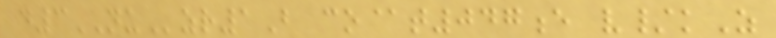d3NUzr1B co@t047e v/kZ
